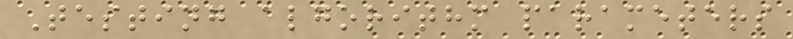Testing algorithm parameters
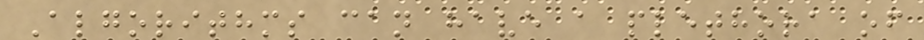Algorithms can have a plethora of
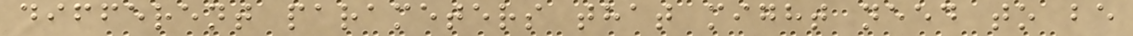different parameters that might need to be
